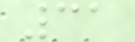31
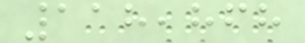118,868
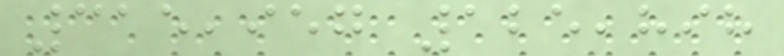315,957 125,898
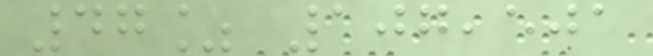47% 107,501
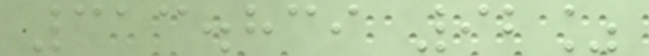313.839 92%
